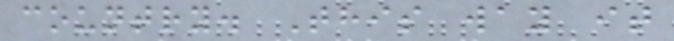country. This way it
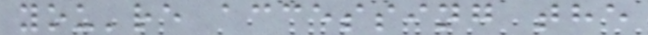you're accessing the
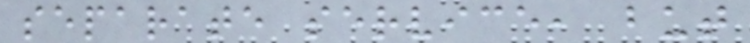separate service, but
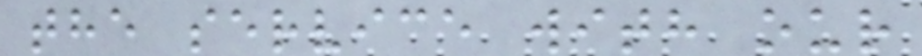the service with our
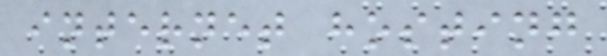internet hosting
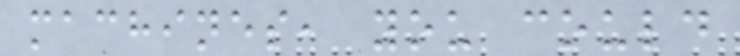machines, you could
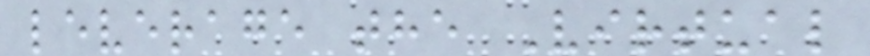leverage the Virtual
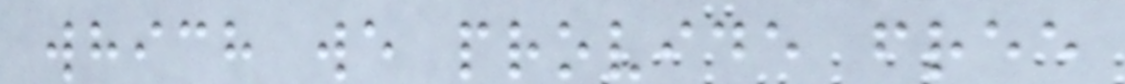which we provide free
